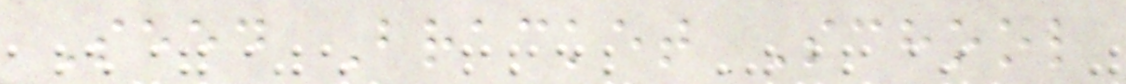Seed Bracket School
